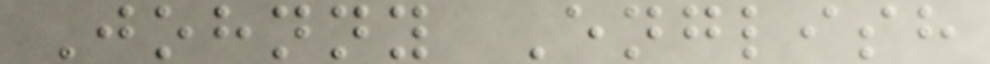Johnny English
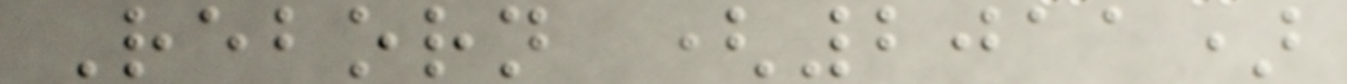Reborn (2011)
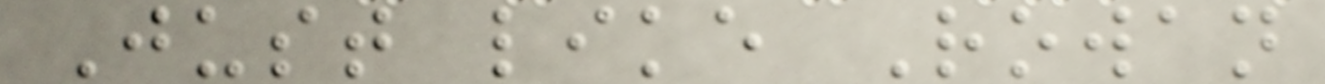Just like Rowan
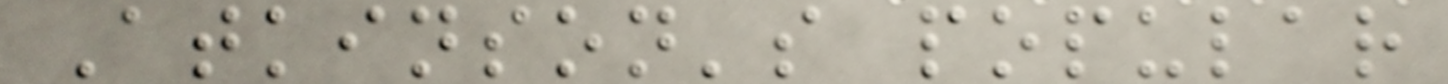Atkinson's popular
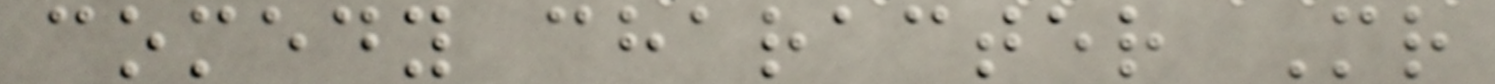comedy character Mr
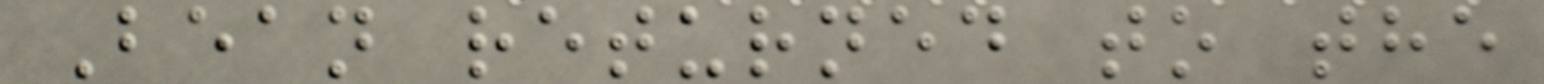Bean returned to the
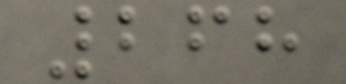268
